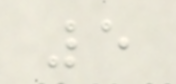5
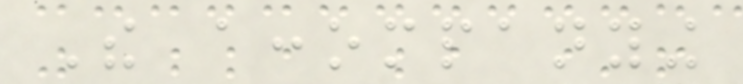The accompanying
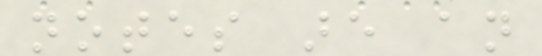notes are an
